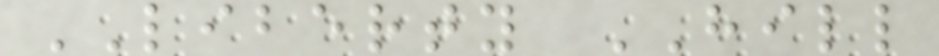LIBERTY HILL
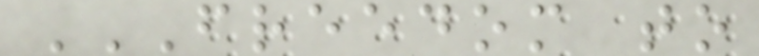FREEDOM TO
